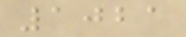1021
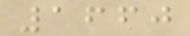1660
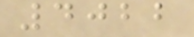4022
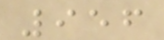956
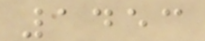1453
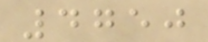4750
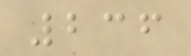236
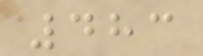483
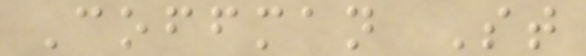Coffman St
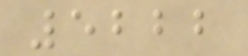5222
